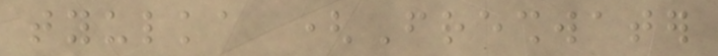tyulka (Freshwater
